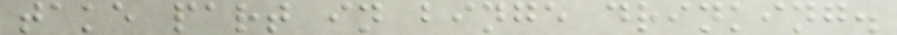take part in binge drinking.
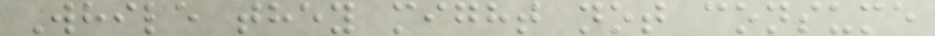While they might not consume
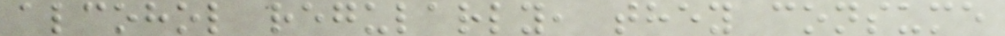alcohol regularly, they consume
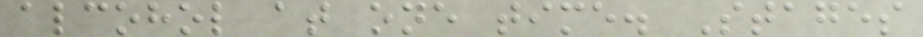alcohol at one time. Stages
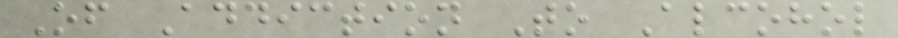Of Addiction To Alcohol
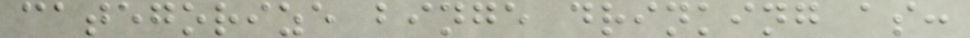categorize binge drinking as:
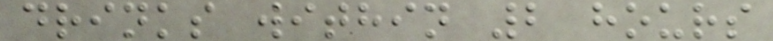drinks within 2 hours
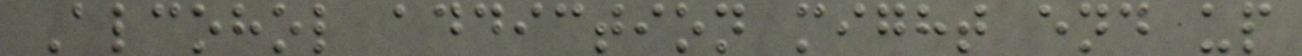Alcohol addiction might end up
